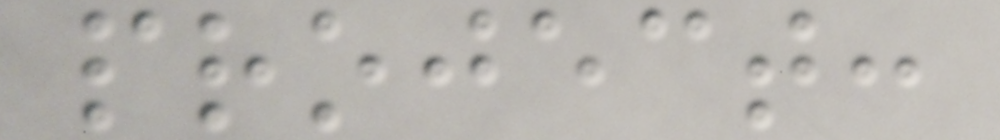project:
